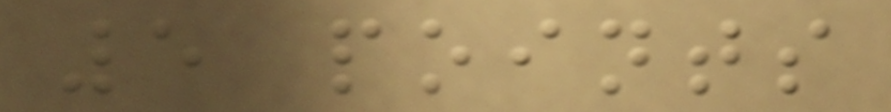5 points
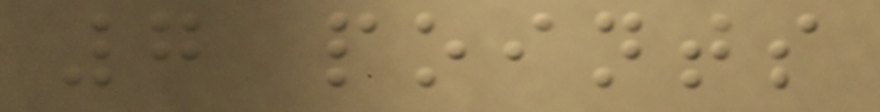7 points
